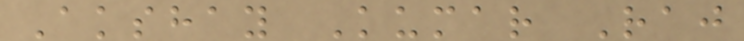Akshay Kumar Raj
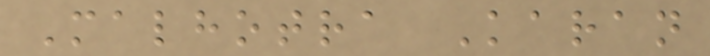Malhotra Karan
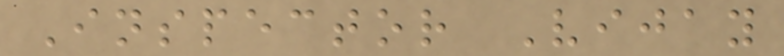Inspector Vijay
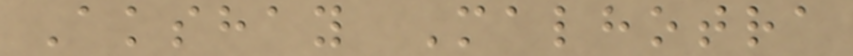Akshay Malhotra
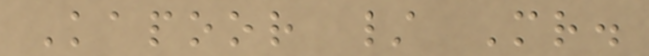Kapoor / Mr.
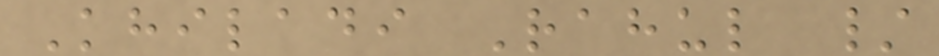Khiladi Rahul /
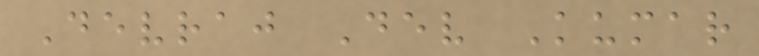Devraj Dev Kumar
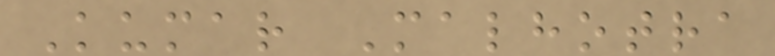Kumar Malhotra
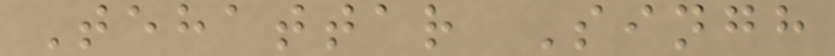Tehattar Singh
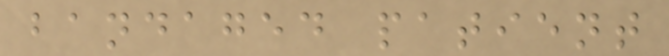bandaged patient
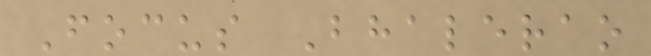Focus Bhalerao
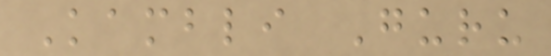Kambli Guru
